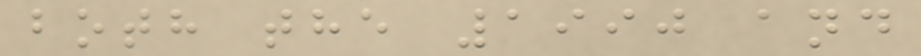both the 1990 and
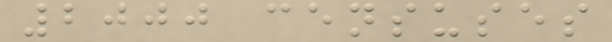2000 censuses
